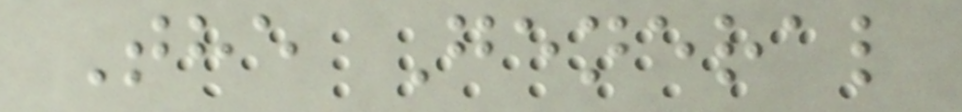The General
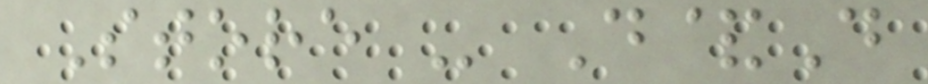Store - D&D
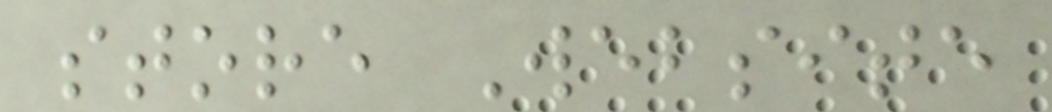store Website
